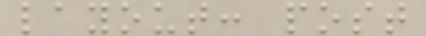layout: post
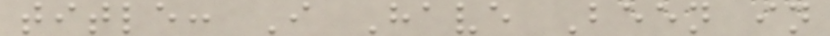title: I Have Been in
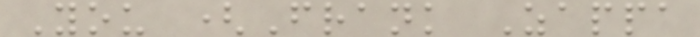You (Frank Zappa
